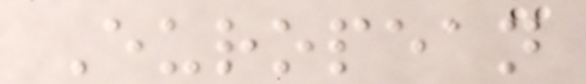European
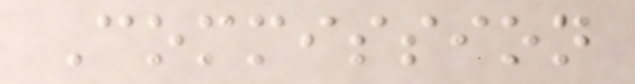Commission
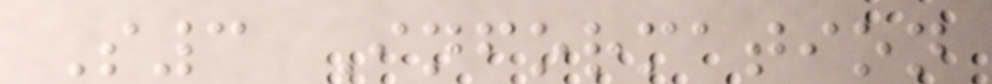S3 Information
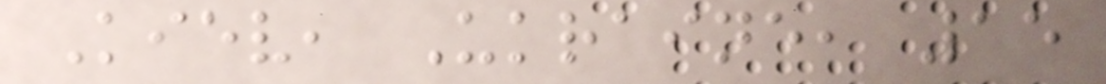Kiev, Ukraine, 15
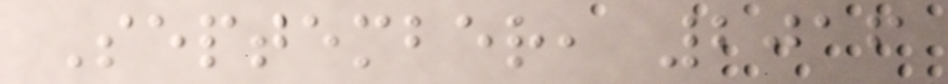September, 2016
